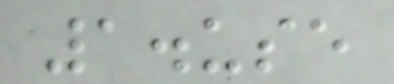1.use
